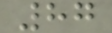87
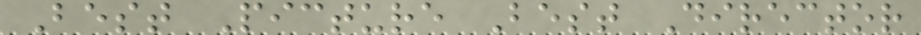Best Picture Best Director
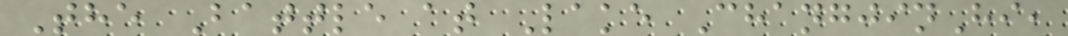The Battle at Lake ChangjinHi,
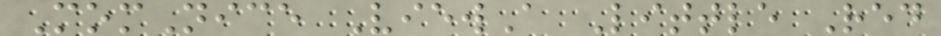MomNice ViewA Little Red
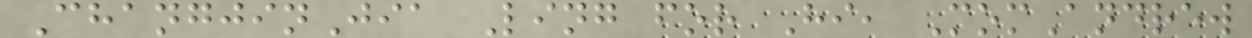ChangjinJia Ling for Hi, MomAndrew
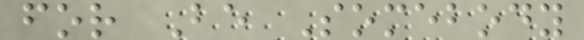for Be Somebody
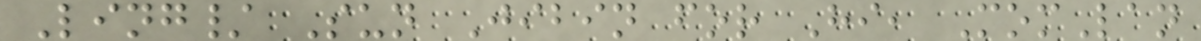Ling/ Sun Jibin for Hi, MomLan
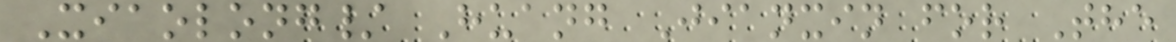Xiaolong/ Huang Jianxin for The
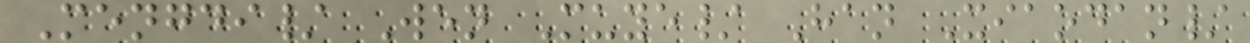Mengdi/ Wen Muye/ Han Xiaodan/
